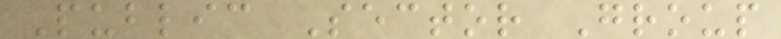Public Sector Group
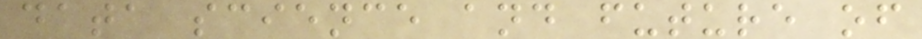data science and future of
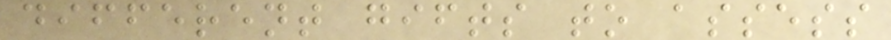different gifts to assess
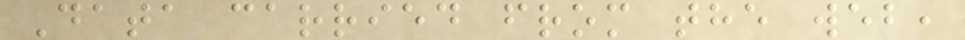Data carried from the web,
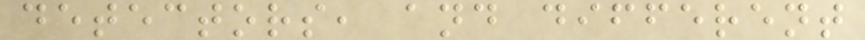detectors, and different
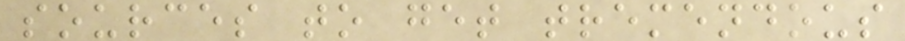sources to get tremendous
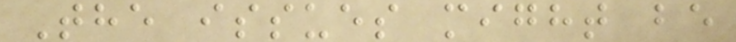The issues might be
